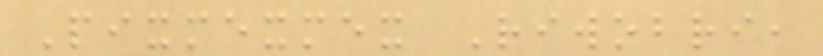Pixmexmex Riwobri,
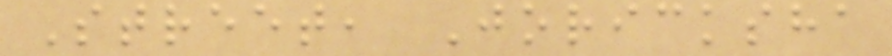Street, Joricksha
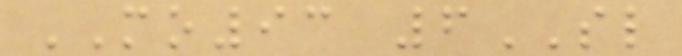MO93 6SL
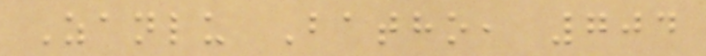Zanlu Batho, 704
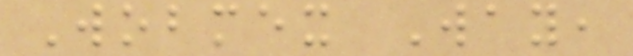Wobmex Way,
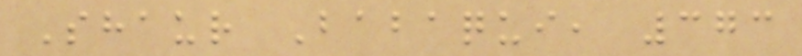Shaur Babaqui, 373
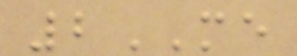2ME
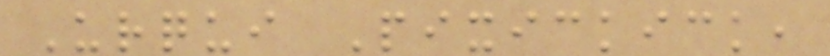Urqui Pixickick,
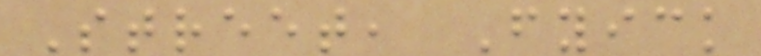Street, Fyick
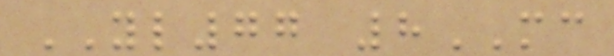YL77 8MC
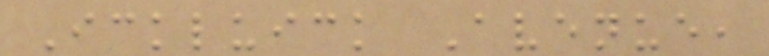Ickluick Avenue,
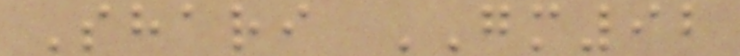Shari GM92
